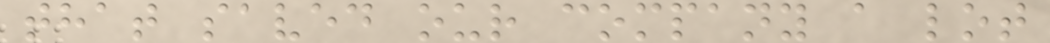that saved our company a lot
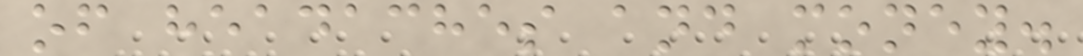of headaches and money.
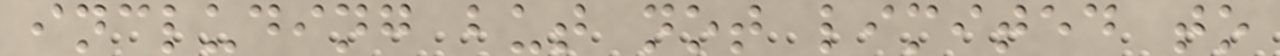including but not limited to
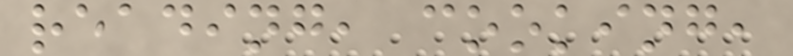reading, cooking,
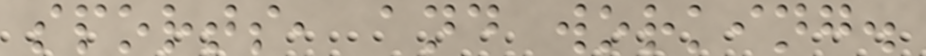sports, and working.
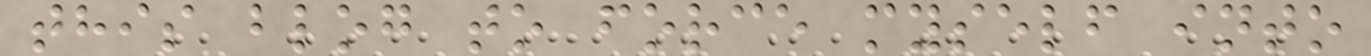this blog to force myself into
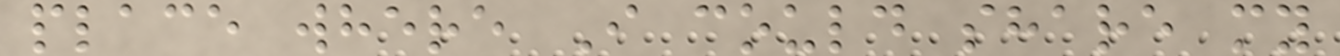place where I could share my
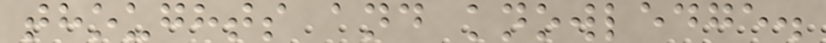thoughts and knowledge.
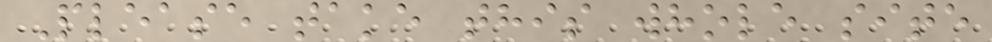Please take this whole site
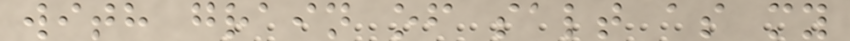with grain of salt as my
